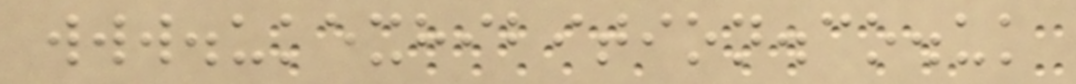www.ukexhibition.co.uk
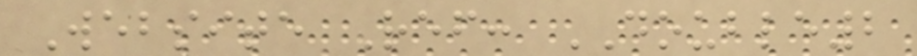Website Ref: DOUBLE2
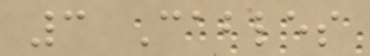3 Cables
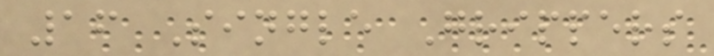16 Single Grippers
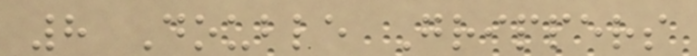8 Double Grippers
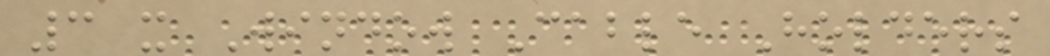3 x Window Cable Holders
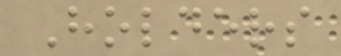Holders
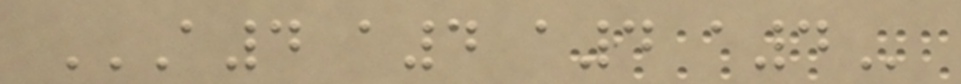A4 A4 A4 A4
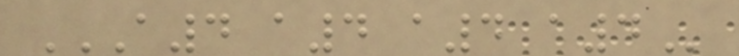A4 A4 A4 A4
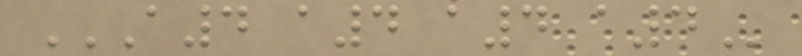A4 A4 A4 A4
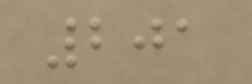201
